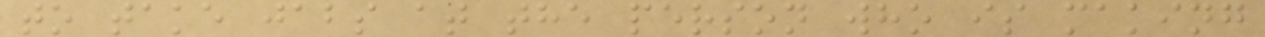to take jabs at the person who is making
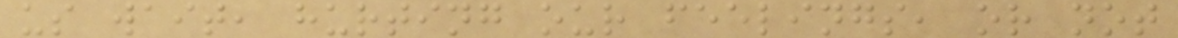us wait, hurting our feelings, or not
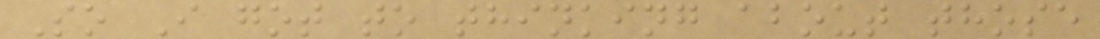So I got to thinking about those
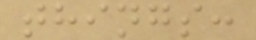things:
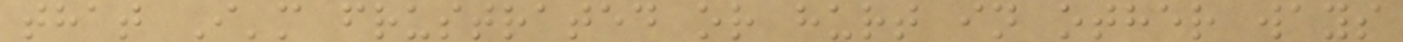that I'm frustrated or hurt in other ways
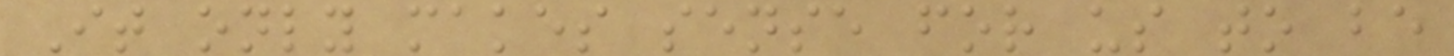It only makes sense for us to be
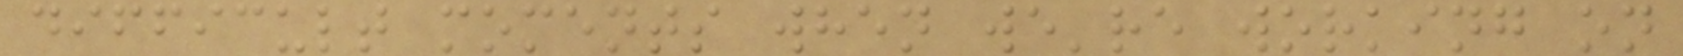difficult moments when we're working on
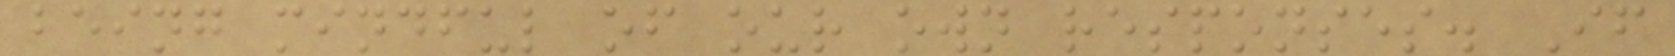being mindful of our own responses. If
